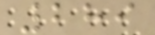289
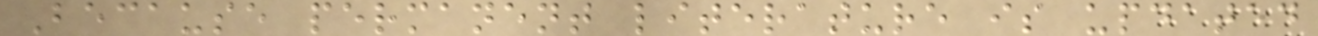Because permanent literature is updated
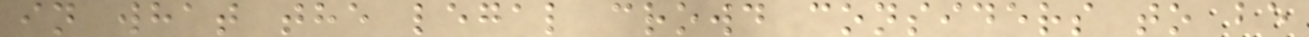in what the legal crowd considers to be
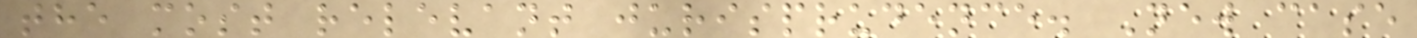the most relevant jurisprudence. New case
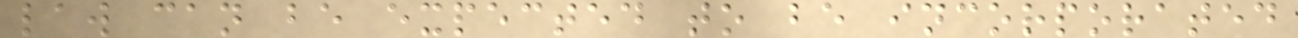law can be expected to be incorporated
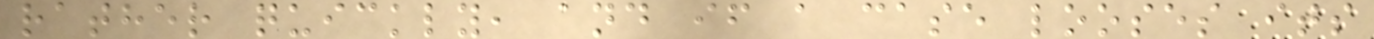rather quickly, and if a case looses its
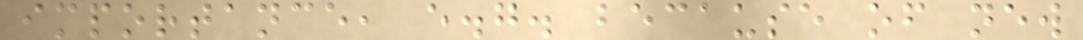importance, e.g. because of new
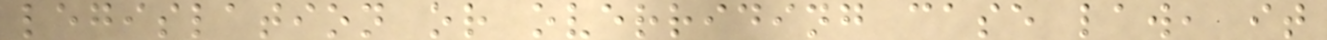legislation or overriding case law, it
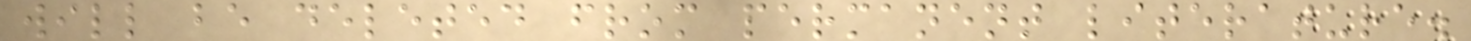will be deleted from permanent literature.
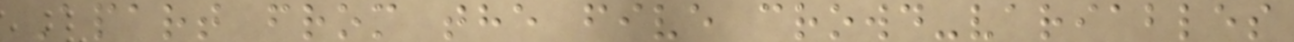Apart from the five crowd-variables
